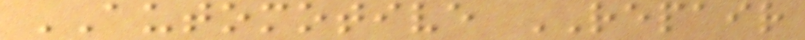AUTOMOTIVE REPAIR
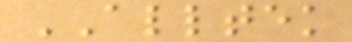ALLTEK
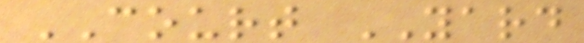COURT YARD
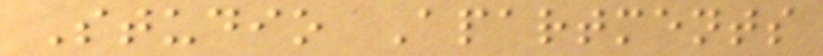Studio Apartments
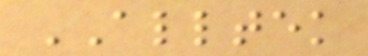ALLTEK
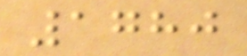1780
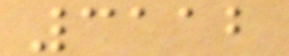3112
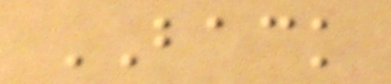BACK
